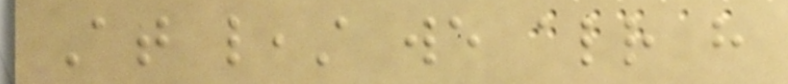At least we already have
